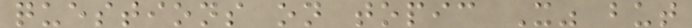questions on topic X" but
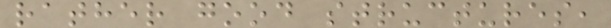rather good structures,
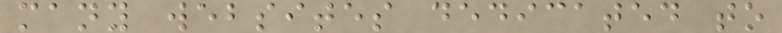many websites dedicated to
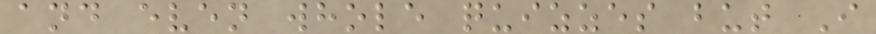and even whole quizzes but I
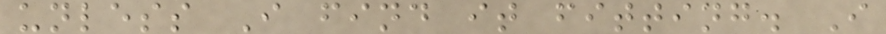unless I find it fitting. I
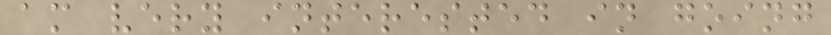am very interested in going
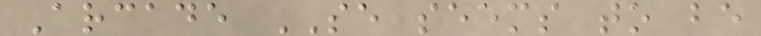Arcade SE seems to be
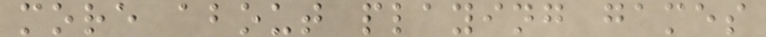more about playing games
